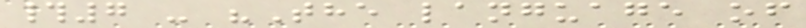#7 - "The language of
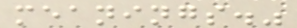meanings."
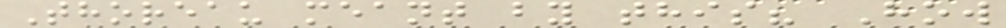Thoreau meant by this? How
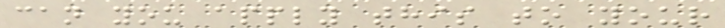can you apply this to your
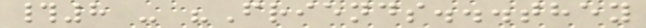#8 - "Friends...they
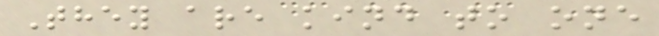They are kind to one
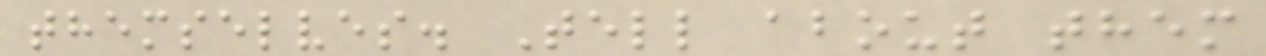themselves. Tell about them
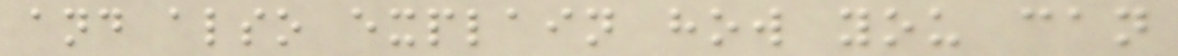and also explain how you can
